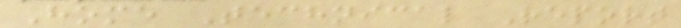Home Technical Report
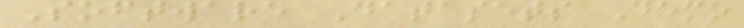Software Datasets Demo
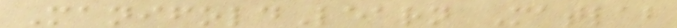ManifoldLearn Matlab
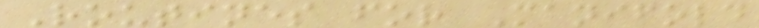Routines for Manifold
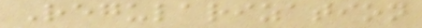Regularization
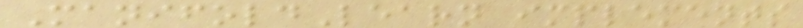ManifoldLearn implements
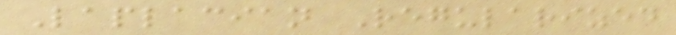Laplacian Regularized
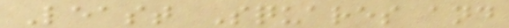Least Squares and
